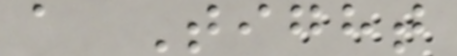a Tight
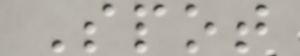Spot
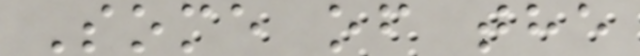Some of the
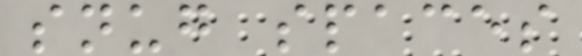snug spaces
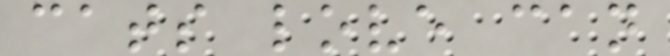cats love can
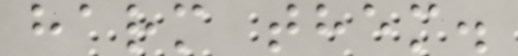harm them.
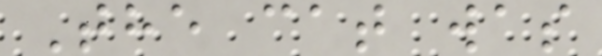The cat was
